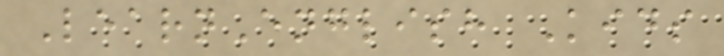LearnEnglish Kids
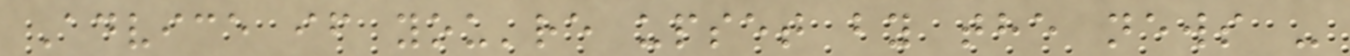Advice if you're upset by the news -
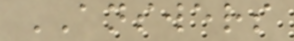ANSWERS
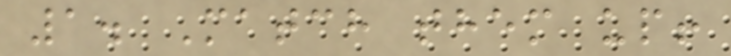1. Match them up!
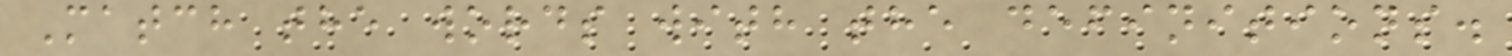Match the words with the definitions.
